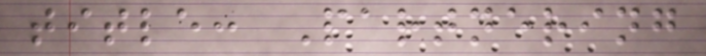title: Partnering
